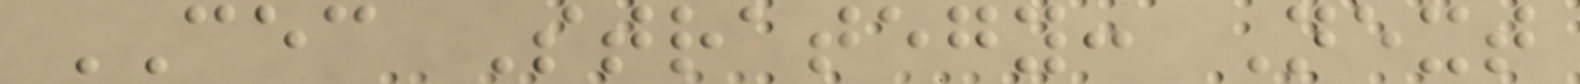CEC Strategy: Next
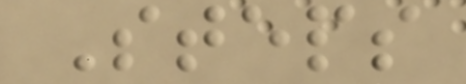Steps
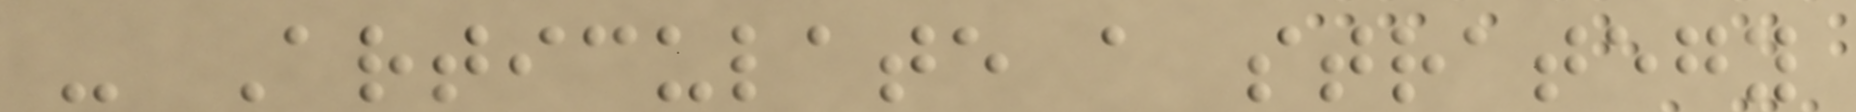- Articulate a strategy
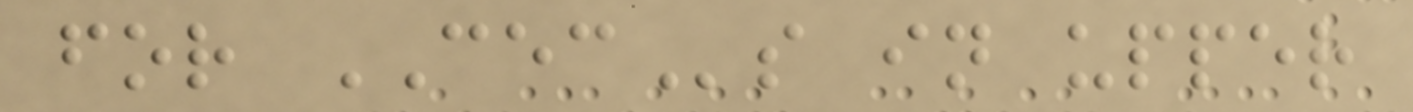for CECs in upper
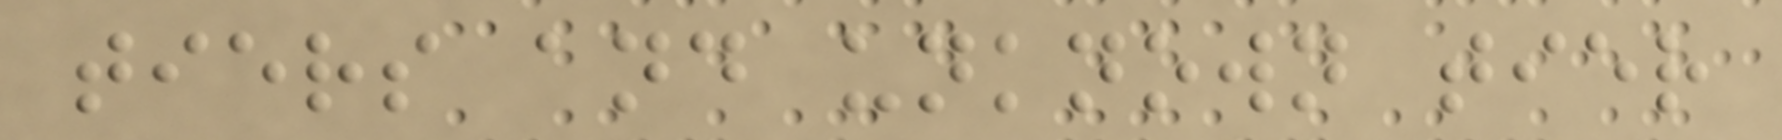tiers and unknown tier
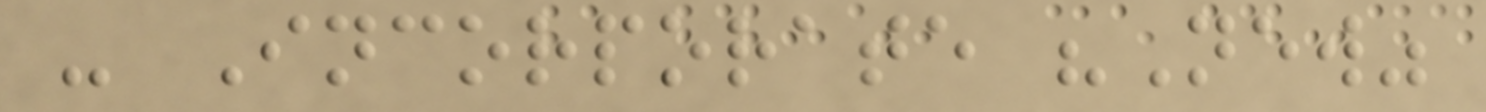- Incorporate "New"
